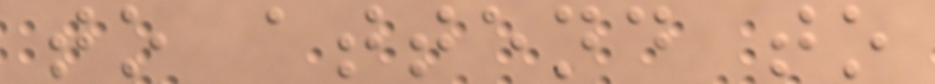to attend to
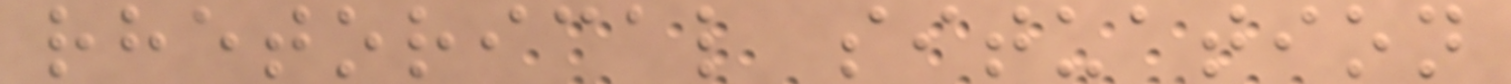rhetorical situation
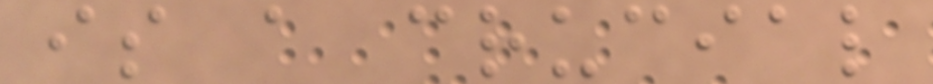is a crucial
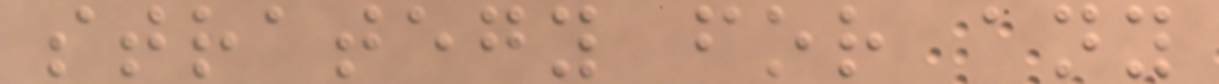strategy for any
